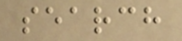search
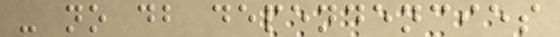- no db dependencies
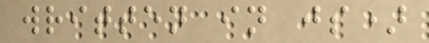written in js)
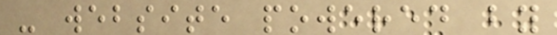- website powered by
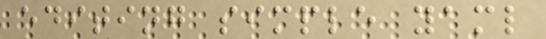editing simple yaml
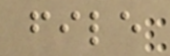file
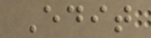Edit
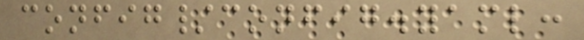config/config.yaml:
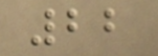22
